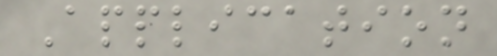Application
